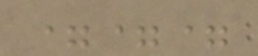===
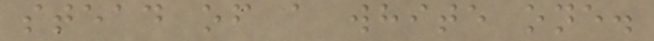stead of a white one.
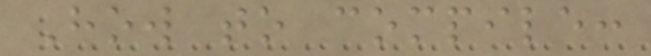How to compile:
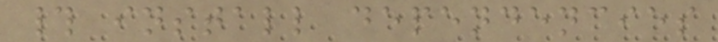# install dependencies
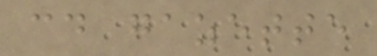cd gazette
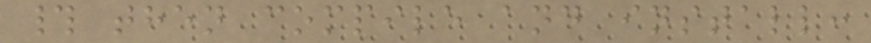# then compile and install:
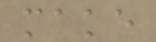make
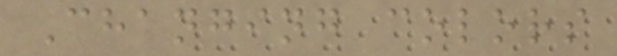Changing colors
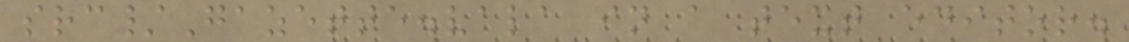src/Gazette.vala in a text editor.
